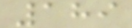189
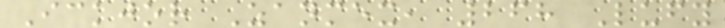Ickjor Zanmex, 268 Lufy
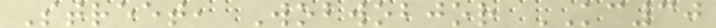Street, Wobwobjor KC30
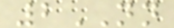2NN
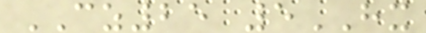CZ25 5HX
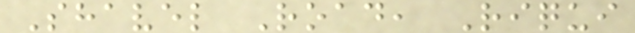Shavel Road, Riqui
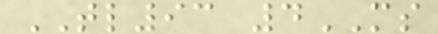TL93 4MS
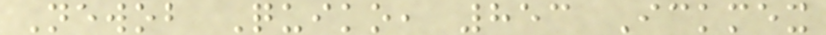Newob Quiko, 853 Ickmex
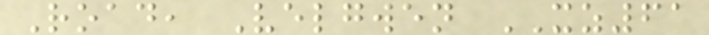Road, Velgwen XZ61
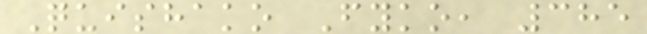Quishako Fyko, 385
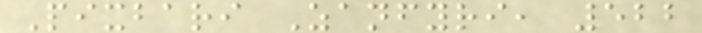Pixbari Zanfyri, 522
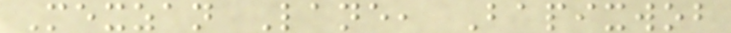Mexzan Lane, Bapixwob
